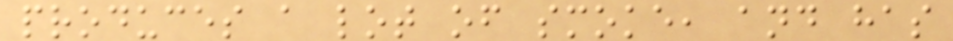produces a lot of smoke, and has
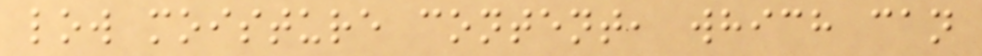low moisture content, which can
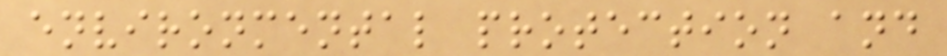environmental protection and
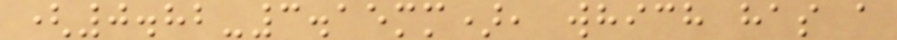(0.82-3.15mm), which has a
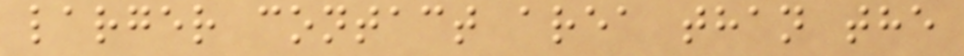larger contact area than the
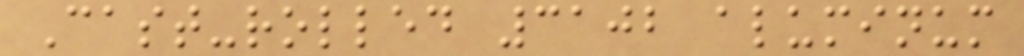Cast-rolled 3102 aluminum
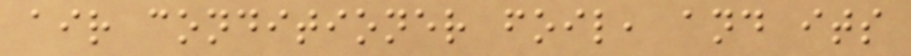air conditioner foil, and its
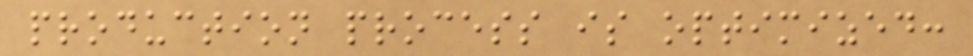production process is optimized:
